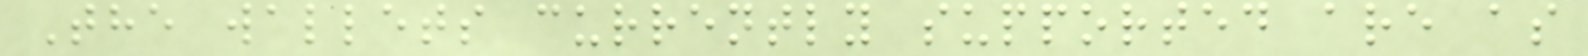The wallets currently supported are as
